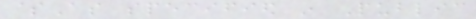$As specified in Public
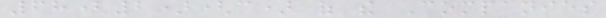68(2)(c) of the Companies
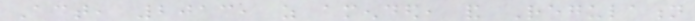Act, 2013, as amended, and Regulation
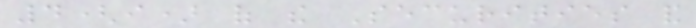4(i) of the Securities and
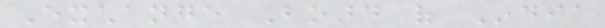Exchange Board of India
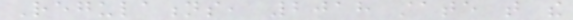Regulations, 2018 state that the
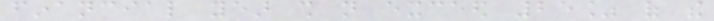financial year shall not exceed 25% of the
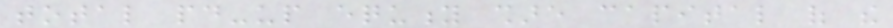total paid-up equity share capital of the
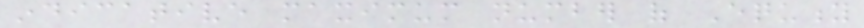indicative maximum number of Equity
